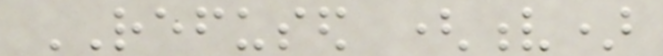REFUSED (v)
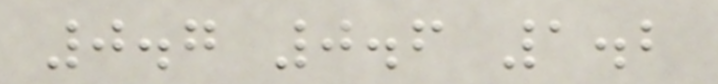0.7 0.6 1.2
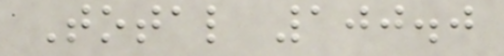Total 100.0
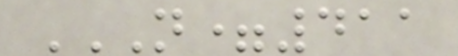N=411
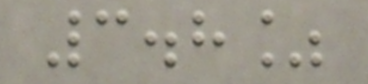3.8%
